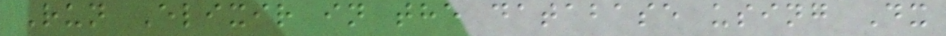Run Elixir in the database using Dx
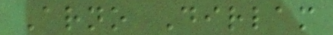Arno Dirlam
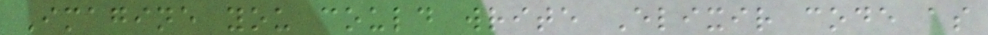Imagine you could write Elixir code as
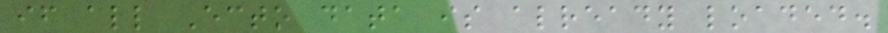if all Ecto data is already loaded.
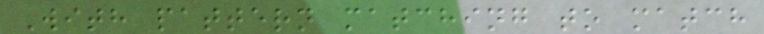With pattern matching to match
